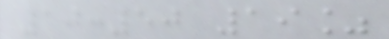10:50 19%
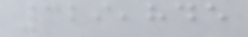329,845
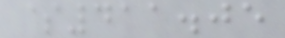$411.05
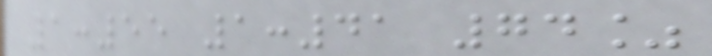1:55 1:41 74%
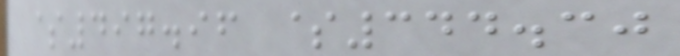$497.96 $344.30
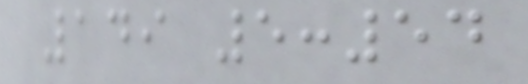149 5:54
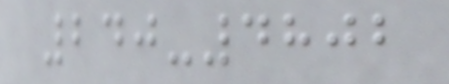240-4802
